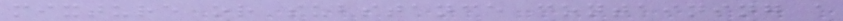mixture or substance containing a
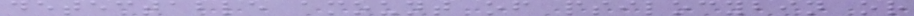detectable amount of psilocybin or
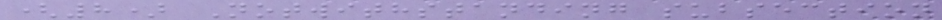(8) Notwithstanding subsection
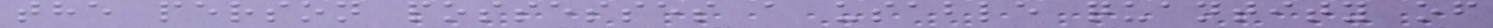the person possesses a usable quantity of
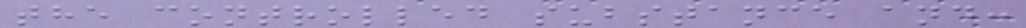the controlled substance and:
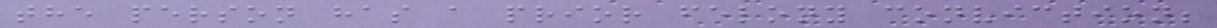the person has a prior felony conviction;
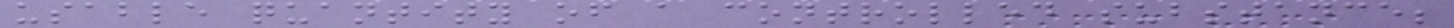usable quantity of a controlled substance;
